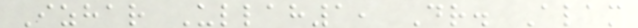Izhar Ullah1, Dr. Alam
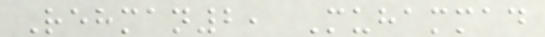Rehman2, Muhammad
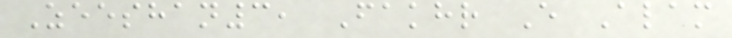Zeeshan3, Fakhr E Alam
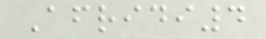Afridi4
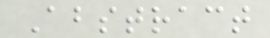Abstract
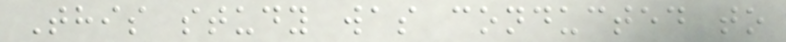This study was conducted to
